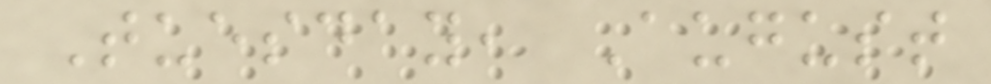Tuesday, August
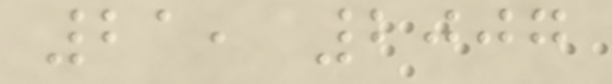21, 2007
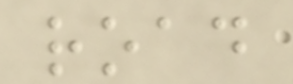road
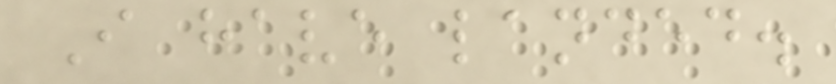I have landed.
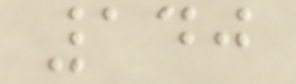140
